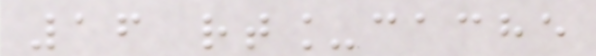16 rt_cache
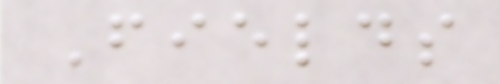Fields
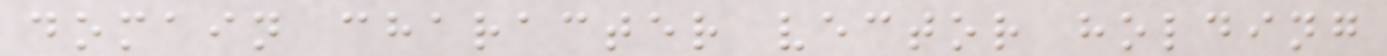domain character vector holding
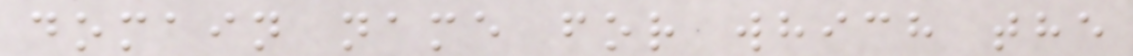domain name for which the
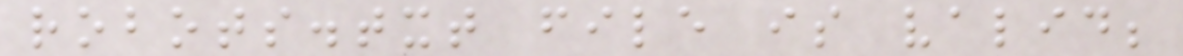robots.txt file is valid;
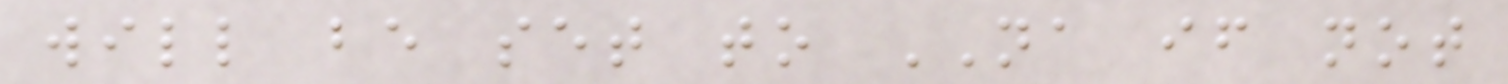will be set to NA if not
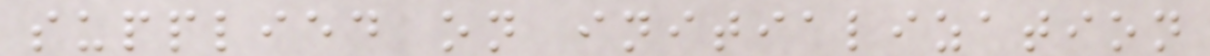supplied on initialization
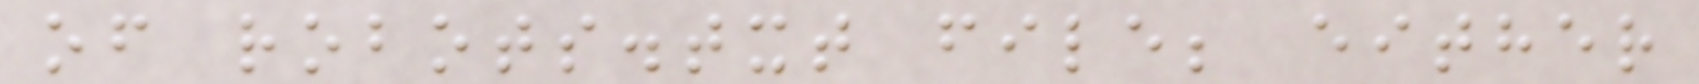of robots.txt file; either
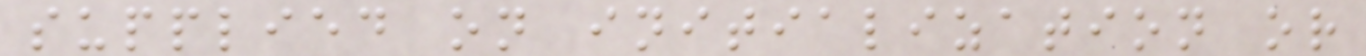supplied on initialization or
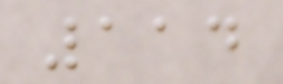114
